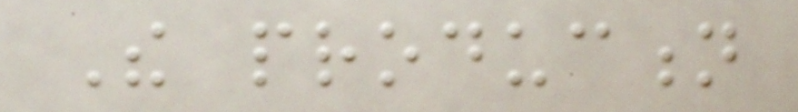The production
